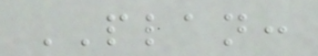PLAN:
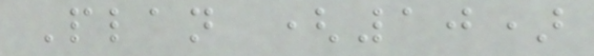Plan (10)
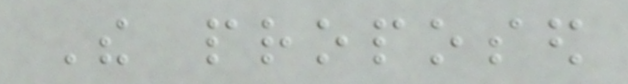The proposed
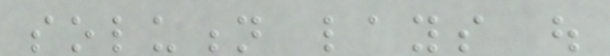solution lays out
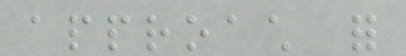approach for
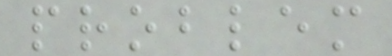problem
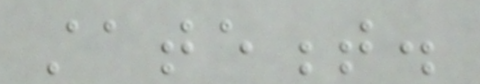statement.
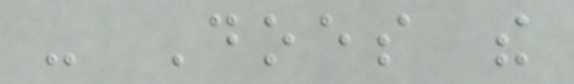- Does the
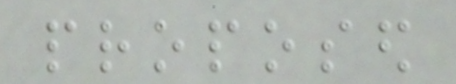proposed
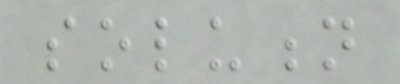solution
